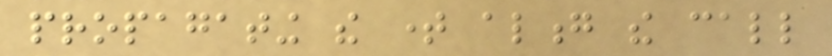propagating the time along the call
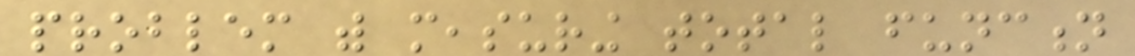problem with measuring total function
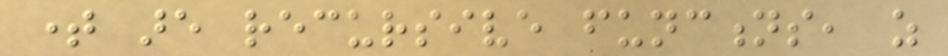time are recursive functions, as
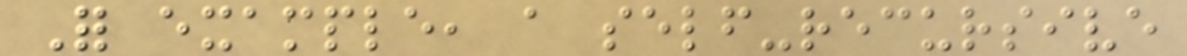For example, a self-recursive
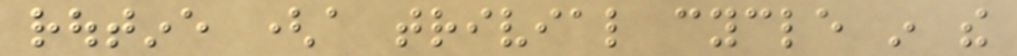routine (a trivial cycle in the
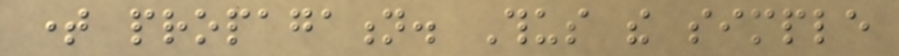time propagation. Thus the simple
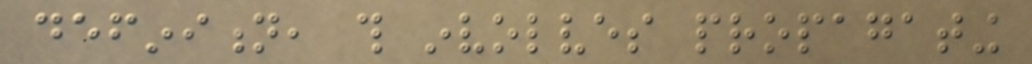definition, this involves propagating
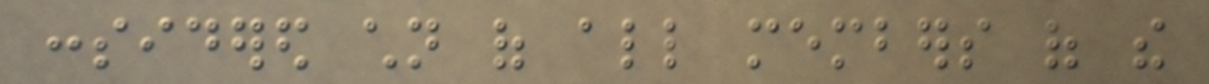considered children of all members of the
